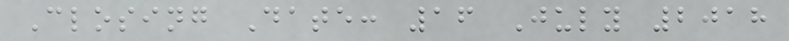Closing Date: 16 July 2018
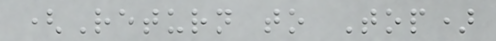(Return to Top)
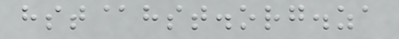hst@hst.org.za
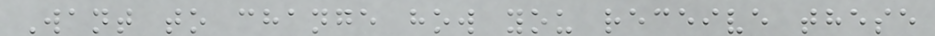Want to change how you receive these
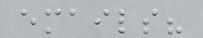emails?
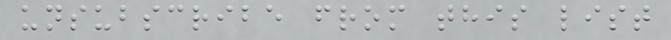unsubscribe from this list
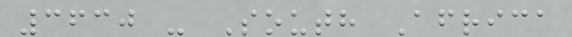3630 - South Africa
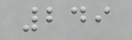249
